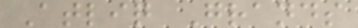Atliq Grands
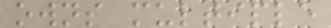owns multiple
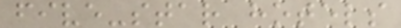five-star hotels
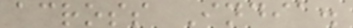across India.
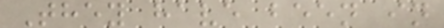They have been in
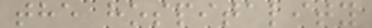the hospitality
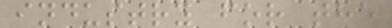industry for the
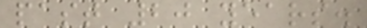past 20 years.
